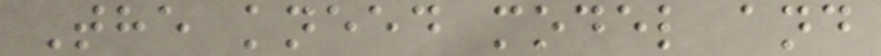The kneed model and
